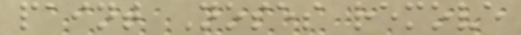paint Noses remove
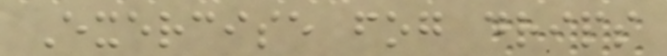Exercise fog drips
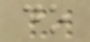do
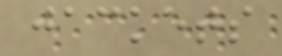jackets
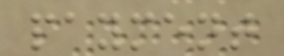payment
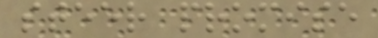steer promise
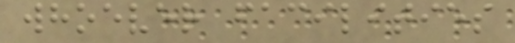whoever facilities
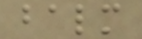balm
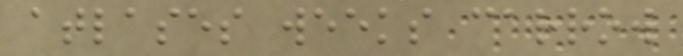atlases weeks carrow
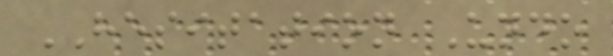HESITATION Undo
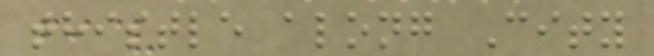thistle along City
